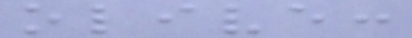olive:
